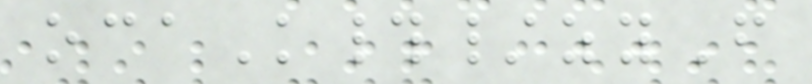ocaK#/zyF
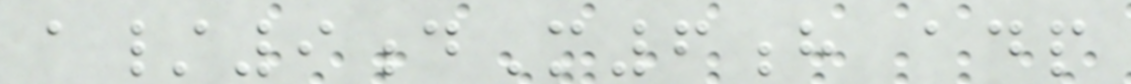a/9dM6h adp
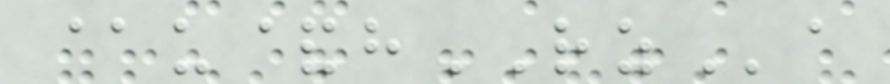@u&hRZa
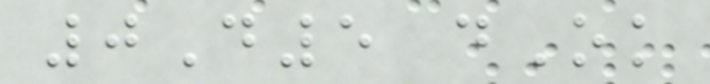0D5 dOk
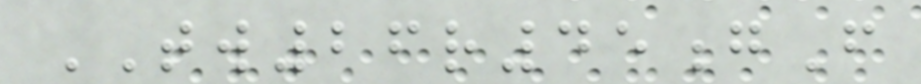TW26r45gF
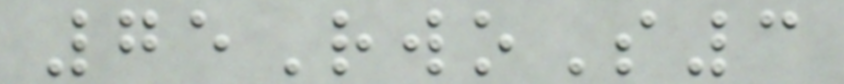75RwoS3
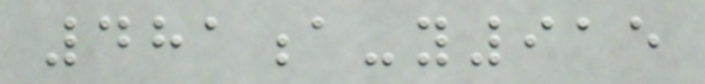481a-y915
